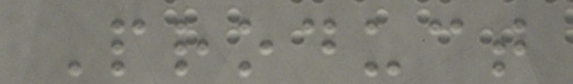Product
